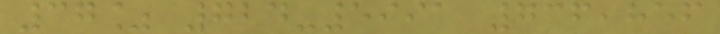37% 724-5991 736,856
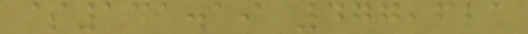$131.19 477,621
